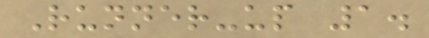Runner-up 1.
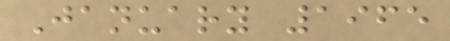January 1965
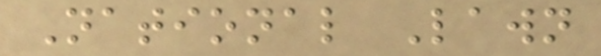National Lawn
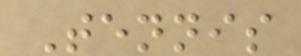Tennis
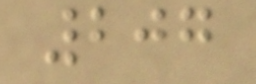207
